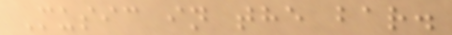Music in the bar.
